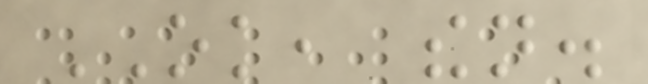OK, then.
